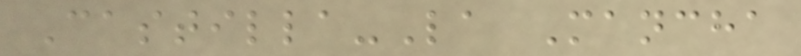Castilla-La Mancha
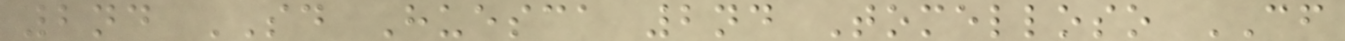2nd SD Huesca 2nd Tomelloso CF
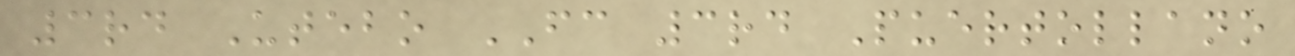3rd Utebo FC 3rd Puertollano
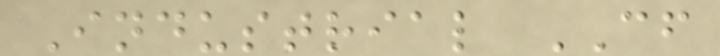Industrial CF
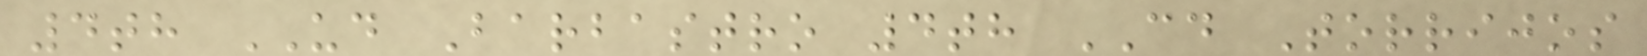4th UD Barbastro 4th CD Torrijos
